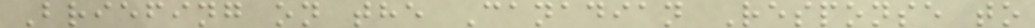Briefing on the Canadian Response to
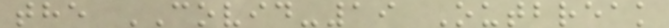the COVID-19 Outbreak
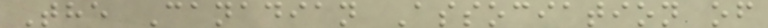The Canadian Association of
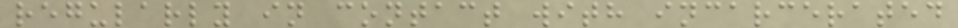regularly in contact with incarcerated
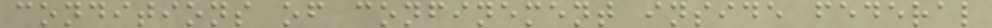conditions of confinement inside federal
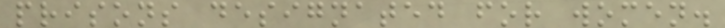prisons designated for women.
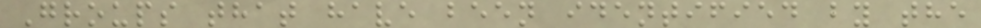Groups that have been identified by the
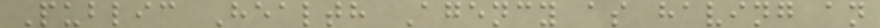Public Health Agency as having an
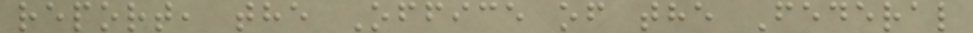report, the Office of the Federal
